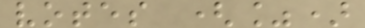votes (%)
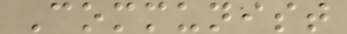Communist
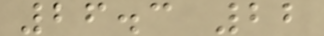26.3 22
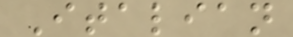Italian
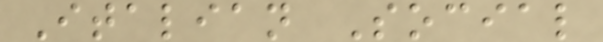Italian Social
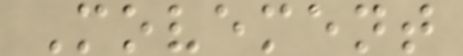Movement
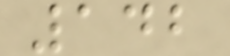142
